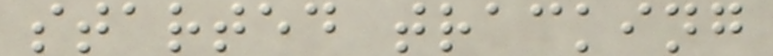started tracking
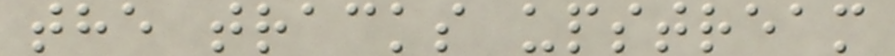the tracks upstream
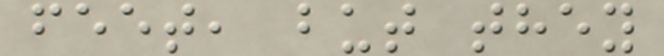feet, but they
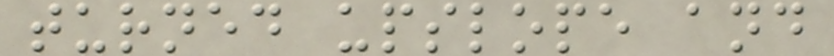turned upslope and
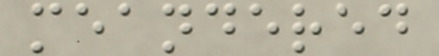meandered
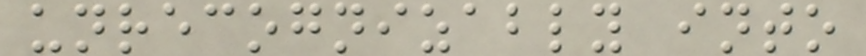unrecognizably into
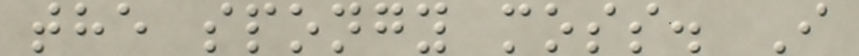the spongy moss. I
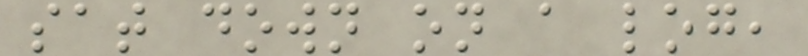sat down on a log,
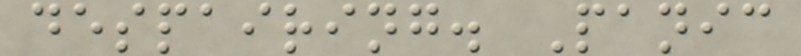despairing. Panic
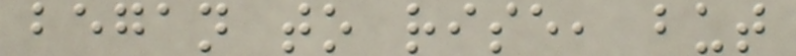began to rise, but
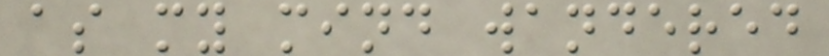as my mind wandered
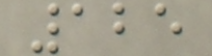125
